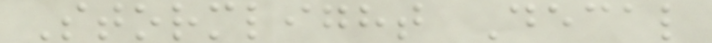Stormlight Decal
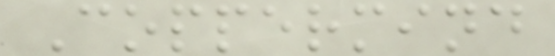Coppermind
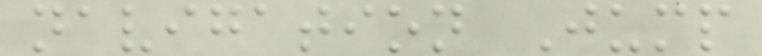navigation Jump
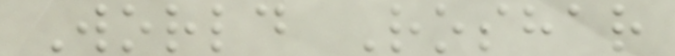World Roshar
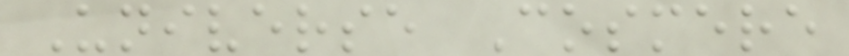Universe Cosmere
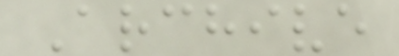Archive
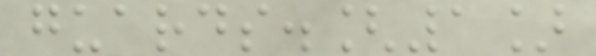guards.[1]
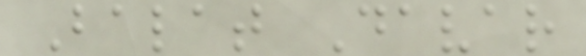Balat Davar
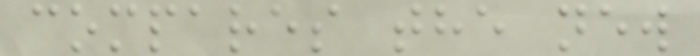compares the new
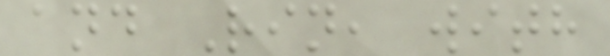and Rin, with
